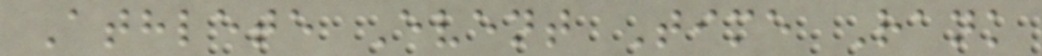Athlete Event Time Rank
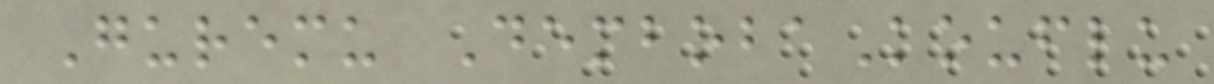Guremu DembobaKouflu
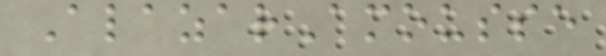AlazarAmousse
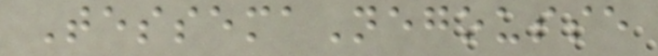TessemaNegousse
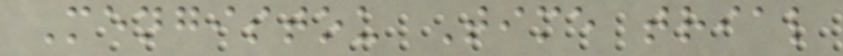Mengistou Time trial
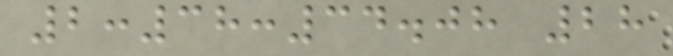2:38:34.08 28
